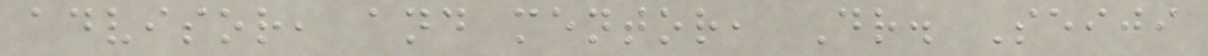advisor, and mentor, Dr. Seiji
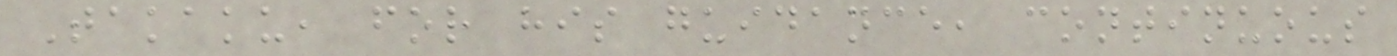Takaku, for his guidance, continuous
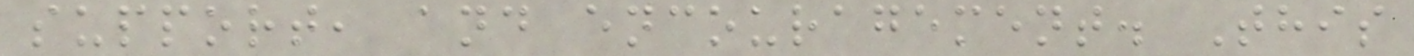support, and encouragement. This
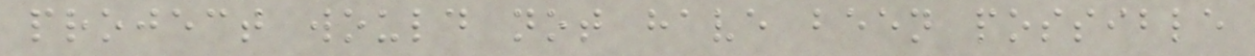project would not have been possible
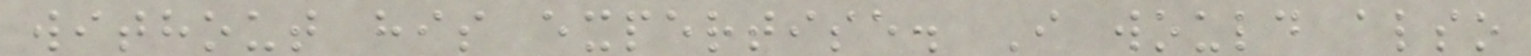without his expertise. I would also
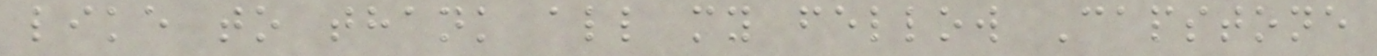like to thank all my fellow Capstone
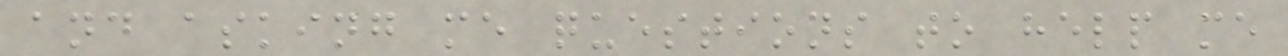and asking me questions to help me
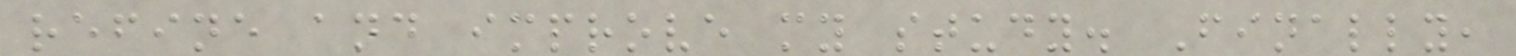refine and improve my study. Finally,
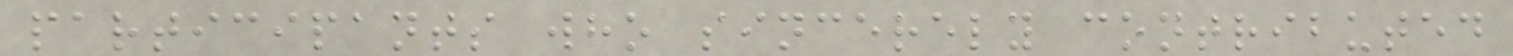participants who sincerely contributed
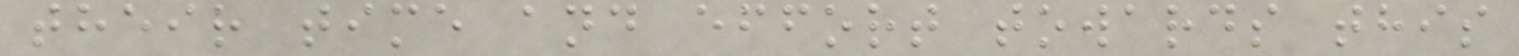their time and effort towards this
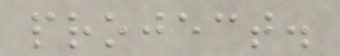project.
